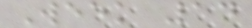Week 14
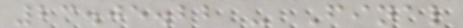23.05.22 - Final
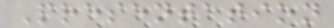Presentation
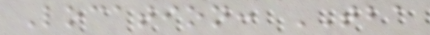Location: TBA
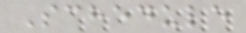Schedule
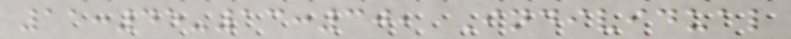11:45-13:30, Individual
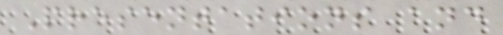Presentations and
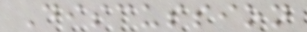Discussion
